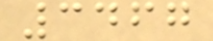3467
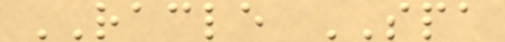RACLE SPA
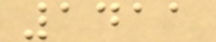1411
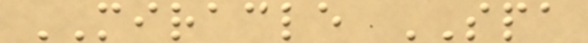MIRACLE SPA
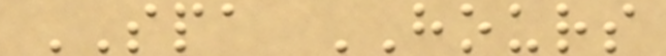SPA HOURS
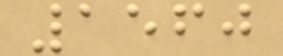1560
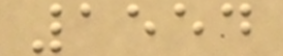1554
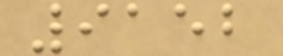9152
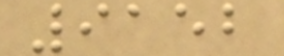9152
